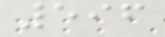596
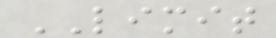LIMIT
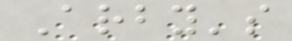Arby's
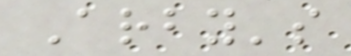Arby's
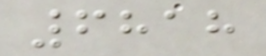6818
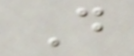D
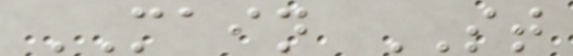MAIN ST
